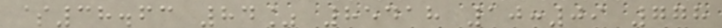$38.63 84% 85418 10:09 778
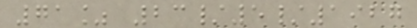71% 23/5/1927
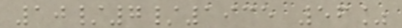10/7/1935 56%
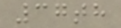37th
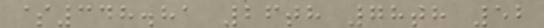$348.81 26th 78th 52
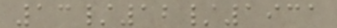13/12/1931
